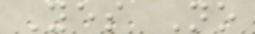Yes No
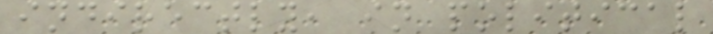indirectly, in political
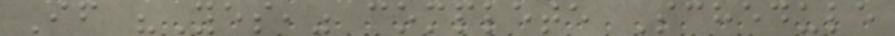If "Yes," complete Schedule
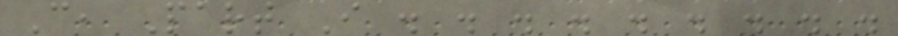C, Part I . . . . . . . . .
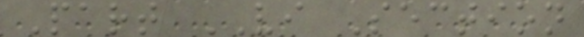Part VI Section
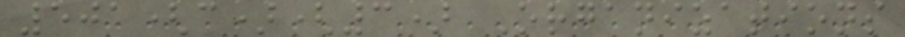501(c)(3) Organizations
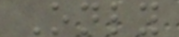Only
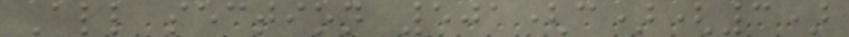All section 501(c)(3)
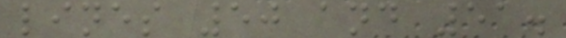lines 50 and 51.
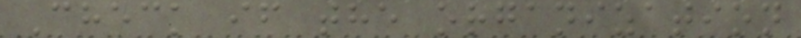Check if the organization
